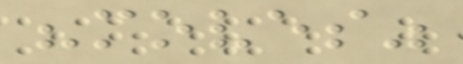"moves"
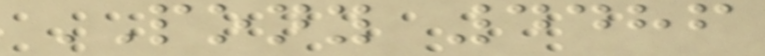PONY 4486
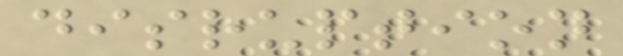disruption
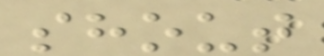shout
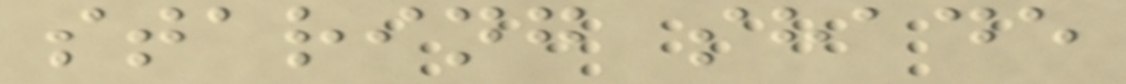staring shade
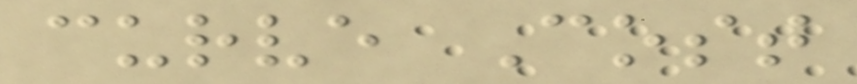curve Cost
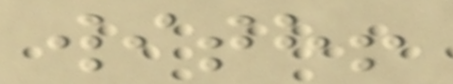with!
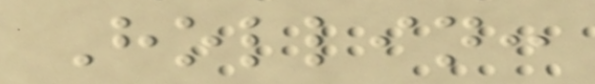Hollin:
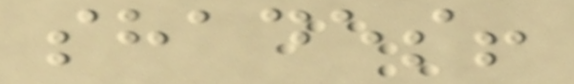shades!
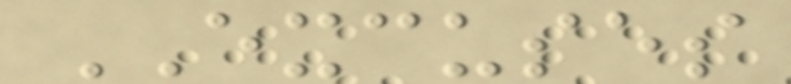EXCUSES
